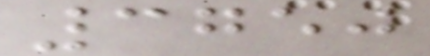3750
